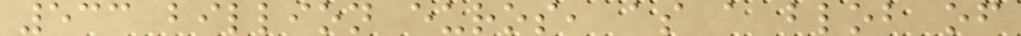533 billion euros, as a blob of
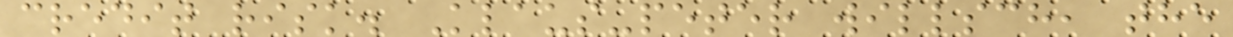credit risk. Klaus-peter willsch, the
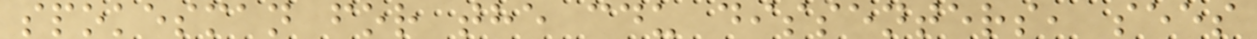spokesman for the cdu dissenters, sees
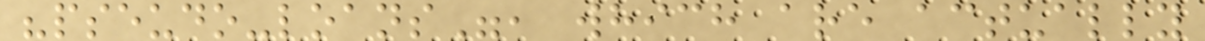"pseudo-loans", which are actually
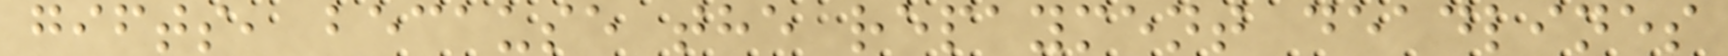gifts, because the repayment deadlines
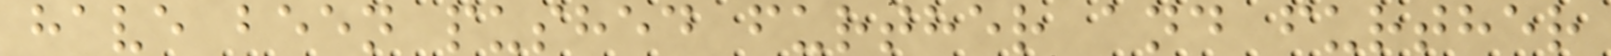have been pushed further and further
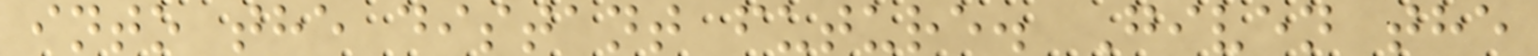into the distant future. Given the
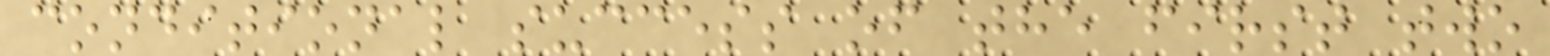conditional success of the first two
